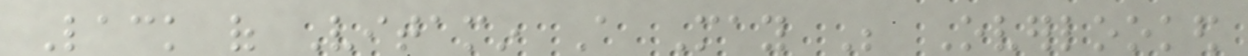Lack of Vitamin A May Be Overlooked
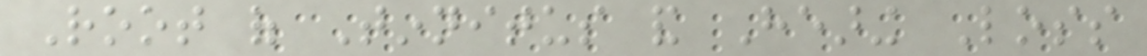Root of Tinnitus and Hearing Loss
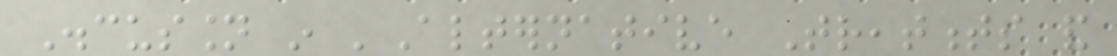Discussion in 'Alternative Treatments and
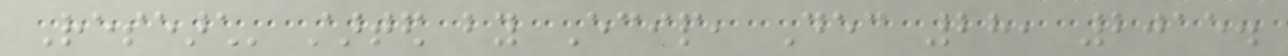Research' started by Ecip, Dec 28, 2015.
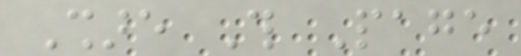Share This Page
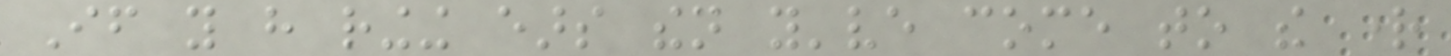If you have ringing ears then you've come to the right
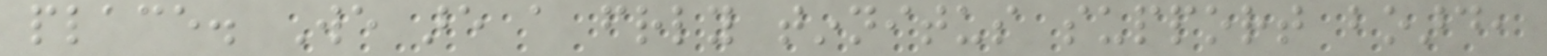place. We are a friendly tinnitus support board,
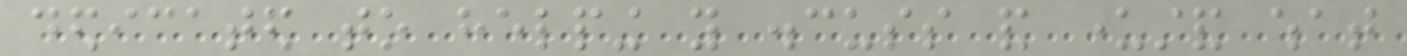dedicated to helping you discuss and understand what
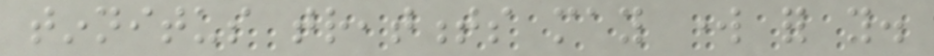tinnitus treatments may work for you.
